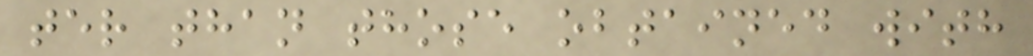ter than those obtained with
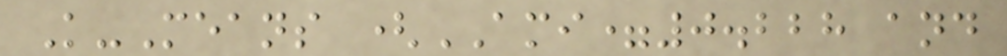K-Means (AMI=0.228 and
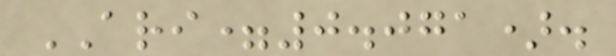ARI=0.071).
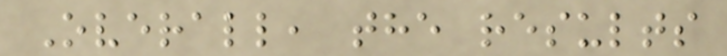Overall, the results
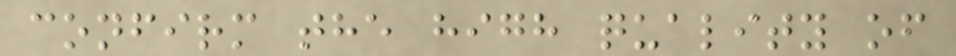confirm the high quality of
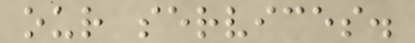our services.
